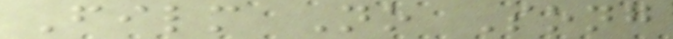Film No Song
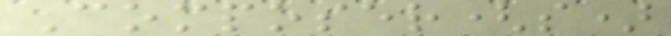Composer(s)
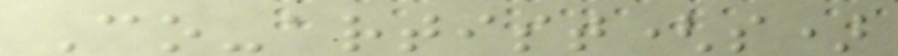Co-artist(s)
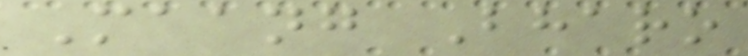Maang Bharo
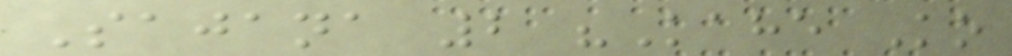Sajana 2 "Kahe Ko
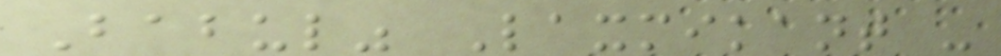Babul" Laxmikant -
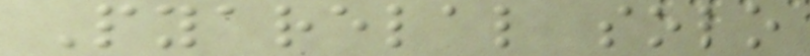Pyarelal solo
